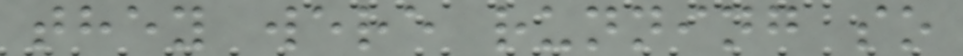they were running so
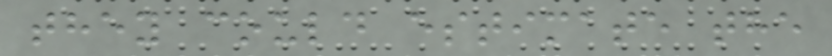they could estimate the
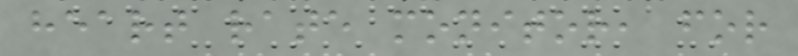heart rate monitor, for
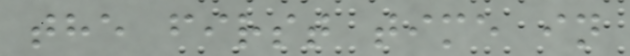the first time in
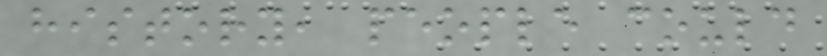history, people could
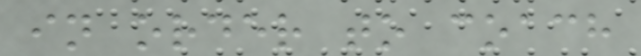in order to coach
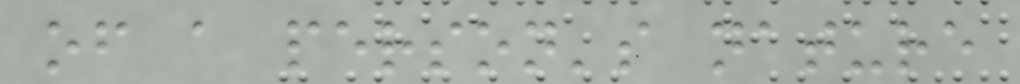of a person's nature
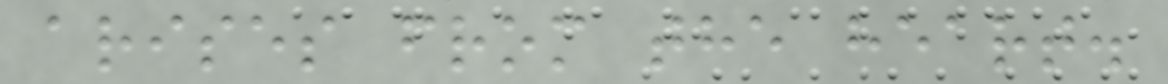arises from the heart.
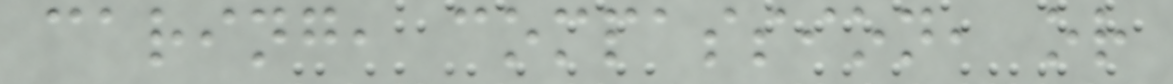caring, compassion, or
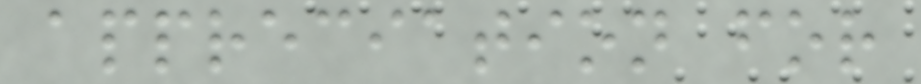appreciation for
